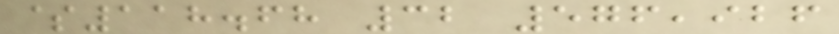$118.68 32 576,926
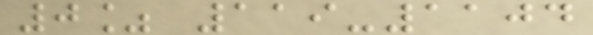0% 119-1104
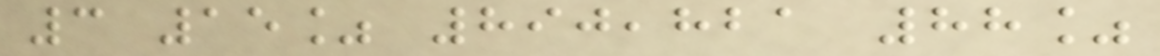3 15% 890,821 88%
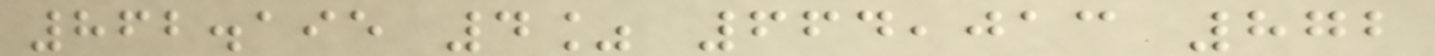862.195 4% 664,013 872
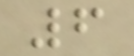6
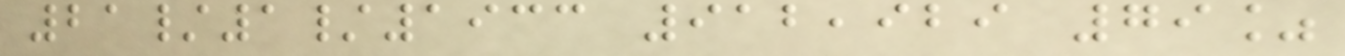21/1/1933 912,929 79%
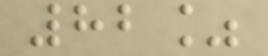82%
